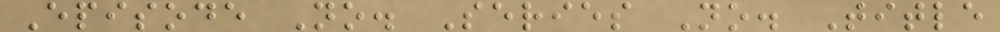Episode No. Series No. Title
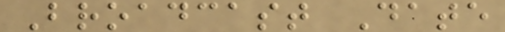Broadcast Date
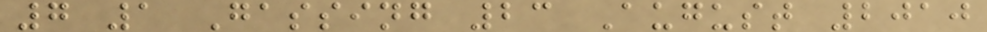7 1 Gassing 23 August 2010
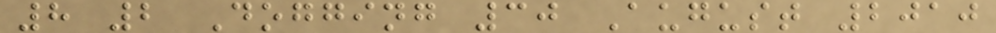8 2 Dogging 30 August 2010
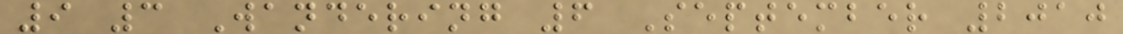9 3 Wandering 6 September 2010
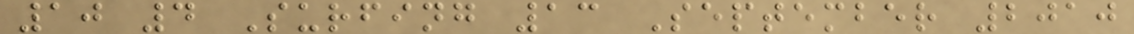10 4 Surfing 13 September 2010
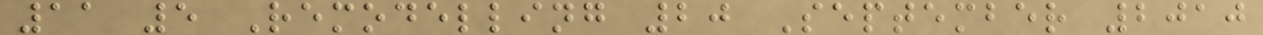11 5 Remodelling 20 September 2010
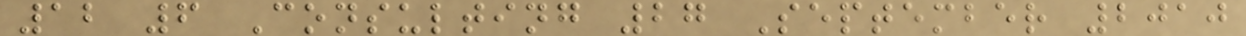12 6 Consulting 27 September 2010
